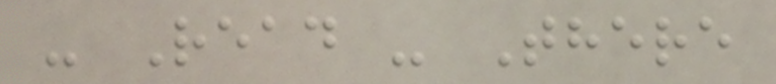- Read - There
